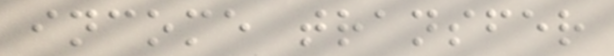income transfer
